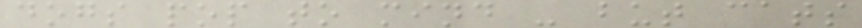dogs pop to mind - but cats
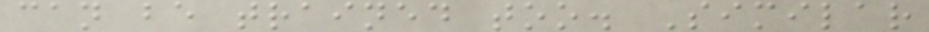can be trained too. Similar
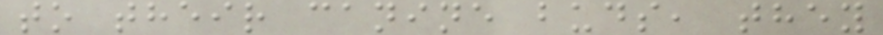to their canine buds, they
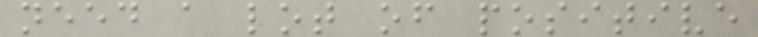need a lot of positive
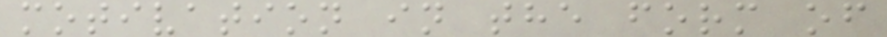motivation in the form of
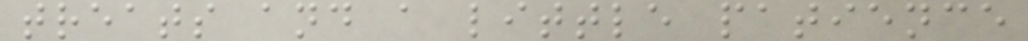treats and a little patience
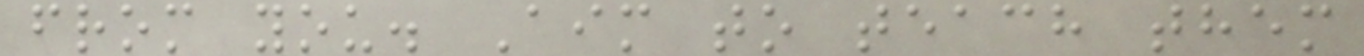from you. Aim to teach them
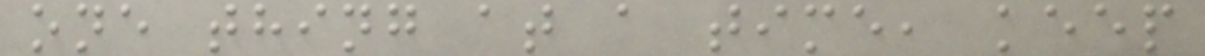one thing at a time, keep
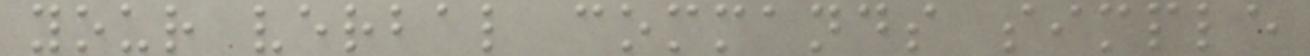your verbal commands simple
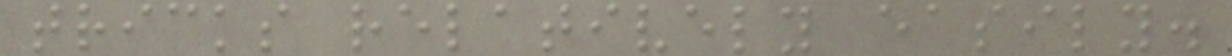tricks relatively easily.
